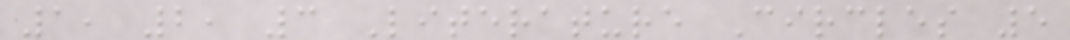1, 2, 3 Literature Circles 5
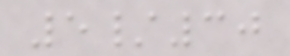5/30
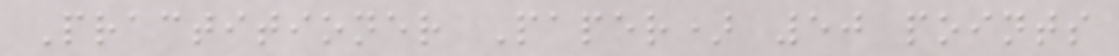Practitioner Paper) 50 points
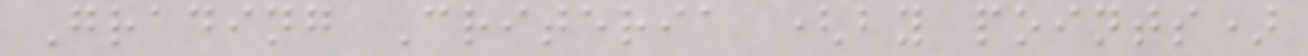Grading Criteria (by points)
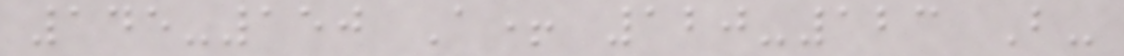145-150 A+ 120-123 B-
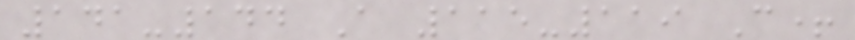141-144 A 115-119 C+
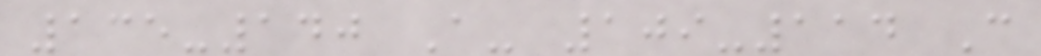135-140 A- 109-114 C
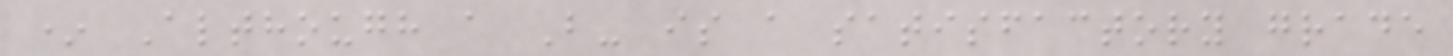* Although a B- is a satisfactory grade
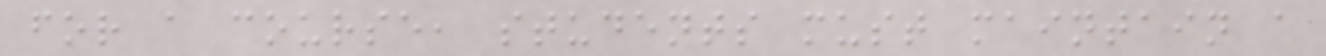for a course, students must maintain a
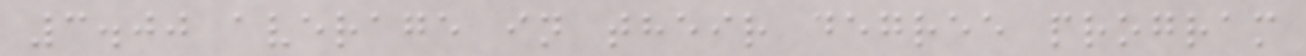3.00 average in their degree program
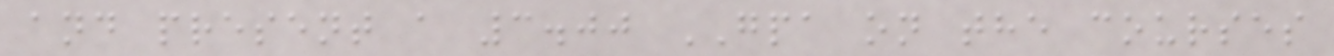and present a 3.00 GPA on the courses
